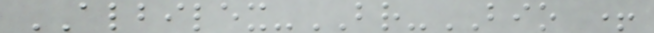ALBILEX-BR-BIO +
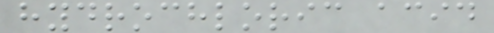hydrochloric acid
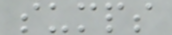sumps
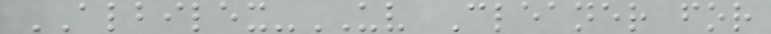ALBILEX-UV Cleaner for
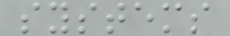systems
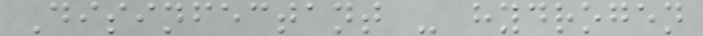Disinfectant - hydrogen
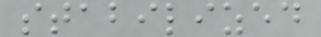stabilized
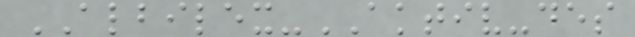ALBILEX-AKTIV-des
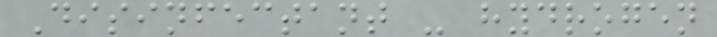Disinfectant - hydrogen
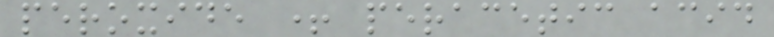peroxide + peracetic acid
